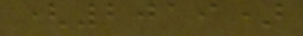(2019)
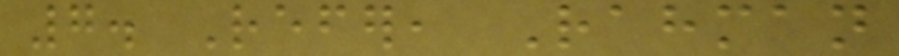7. Refer, Rahman
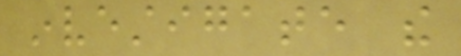investigate the
